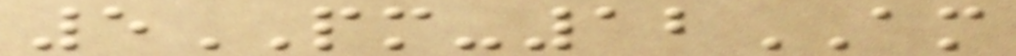5PM-12AM
